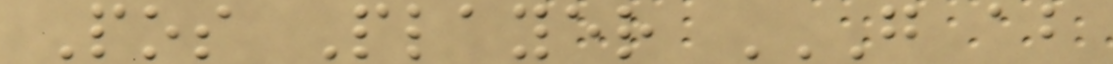Pos Player G AB
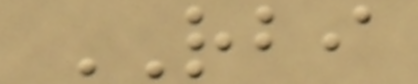RBI
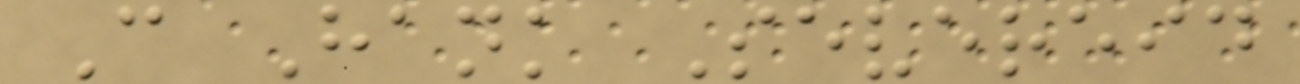C Hank Severeid
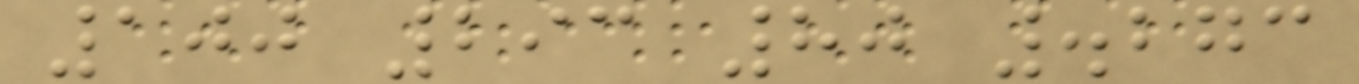100 293 80 .273
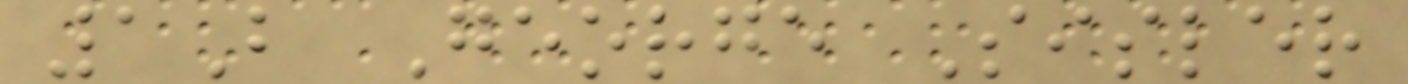1B George Sisler
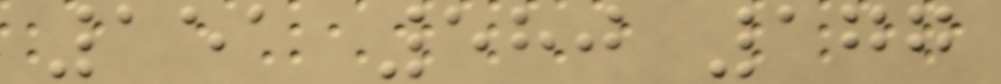151 580 177
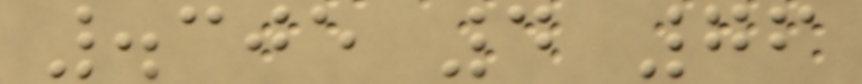.305 4 76
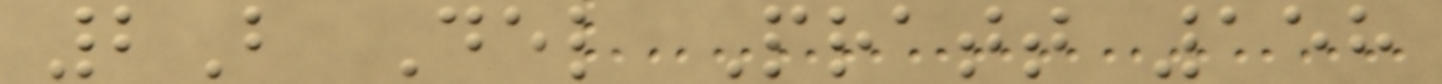2B Del Pratt 158
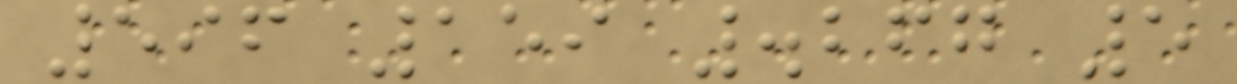596 159 .267 5
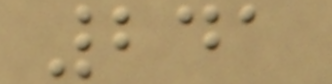241
